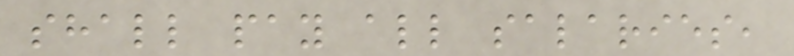shall pay all salaries,
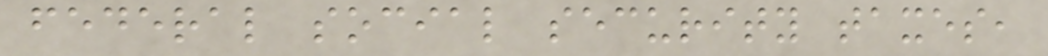federal social security taxes,
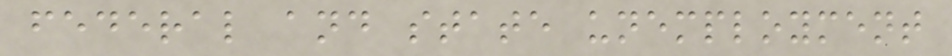federal and state unemployment
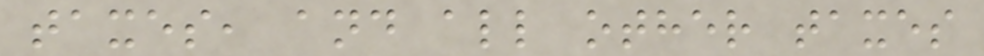taxes, and all other taxes
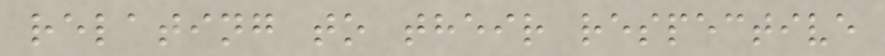relating to their respective
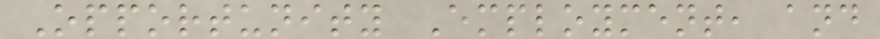Opportunity Employment, and
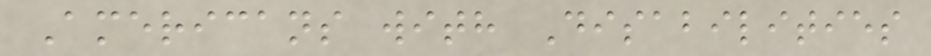Americans with Disabilities
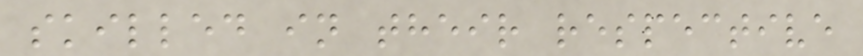skilled in their respective
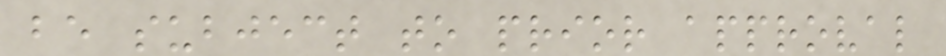be subject to prior approval
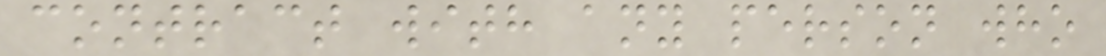contract with any person who
